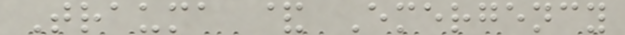Trauma & Emergency
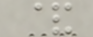&
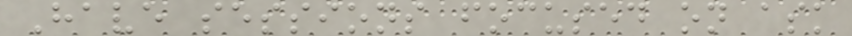Have sessions focused on ask
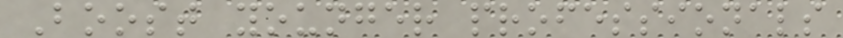Boost younger professionals
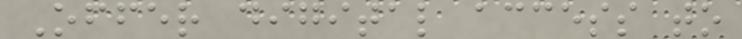Offer digital access to
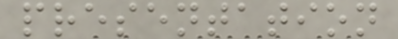presentation
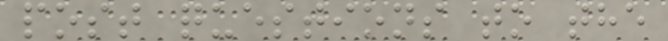post questions to the
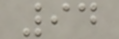94
